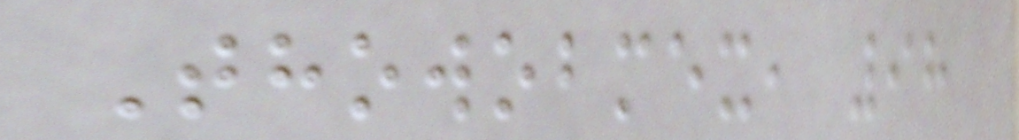Thowobmex, 98
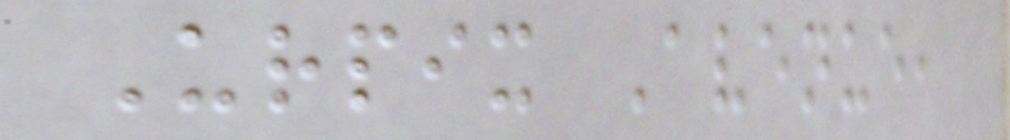Urpix Avenue,
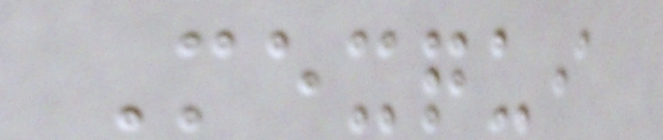Mexqui
